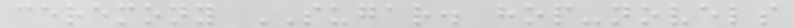ceremony SUGAR. hop-novels
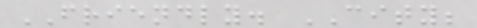FRIENDLY. CITY;
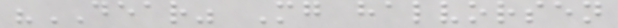"DEAR" Mg halvorsen
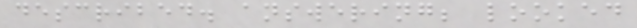described. answering; looked
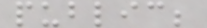public;
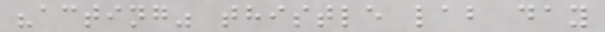"acting" thistle lab day
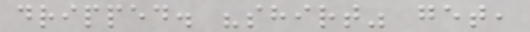dripped. "shirt" get,
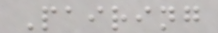Pairing
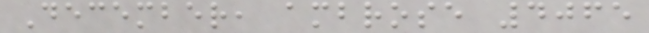December, ambrose 4065
